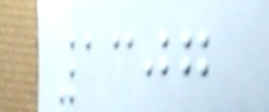1307
